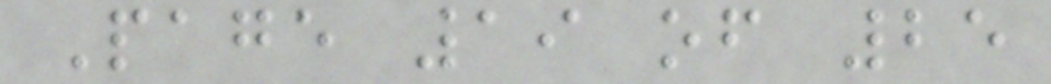Page 19 of 25
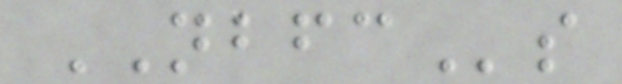NBFCs
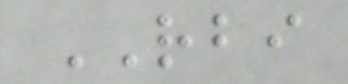RBI
